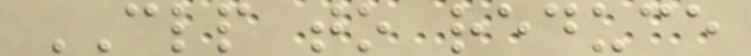CLP to reduce
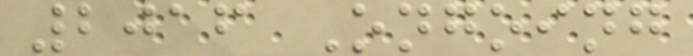2016 Ongoing
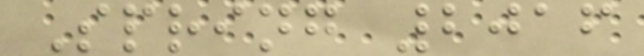Spring 2016
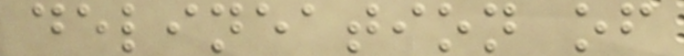delineation of
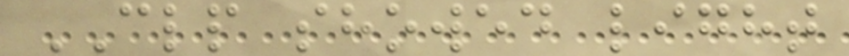CLP showed light
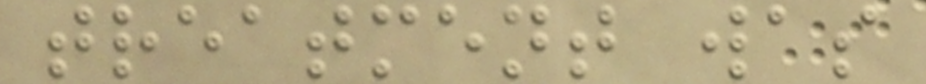treatment was
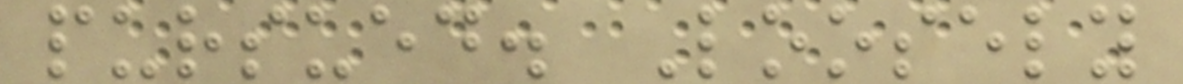pursued. Loosely
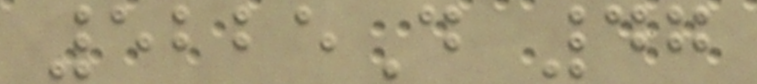5225D 47
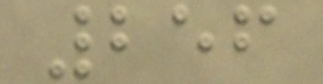256
